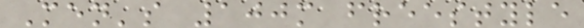Men's 100m freestyle
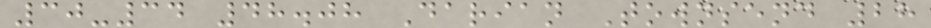30-34 48.08 Darian Townsend 28
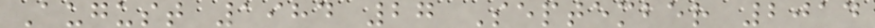August 1984 27 September 2014
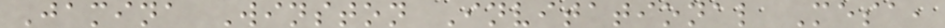Jamina Winston Invitational Mesa,
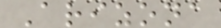Arizona
